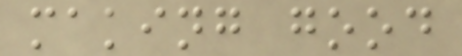making good
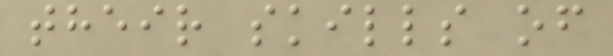their skills of
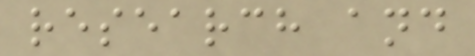research and
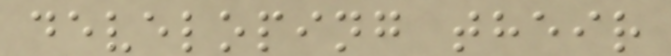developing their
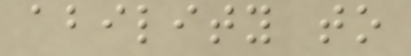ability to
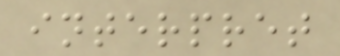interpret
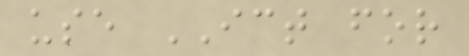use ICT for
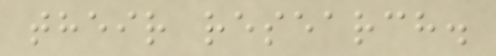their research.
